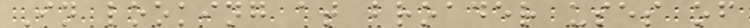In looking at broader uses of
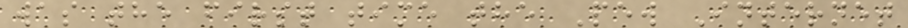was the first time the Pew Internet
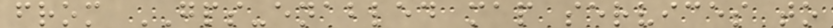from GPS-enabled map services to
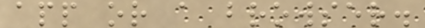app or a browser.
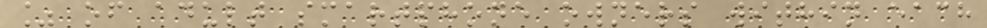% of adult smartphone owners within each
